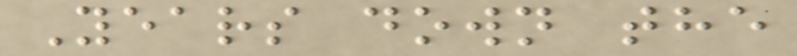Years down the
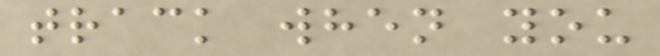track when you
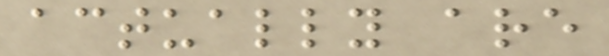actually are
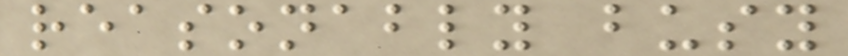reasonably busy
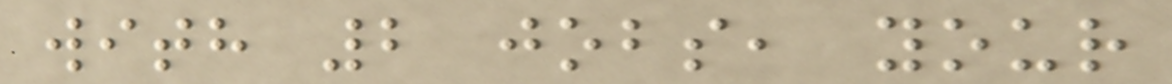with 2 jobs, your
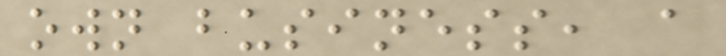own business, a
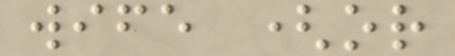wife (or
